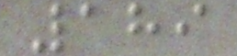189
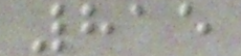815
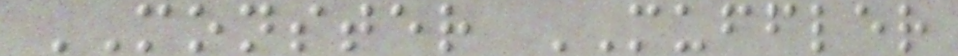MONSTER MUFFLER
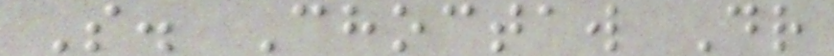S. Choctaw Dr
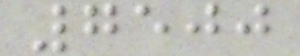7500
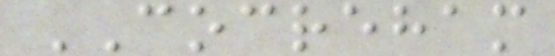COCREHAM
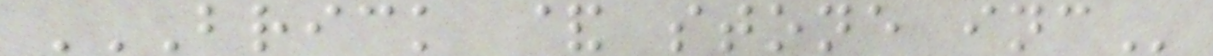BRICK & STONE INC
